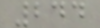244
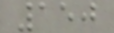150
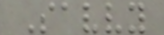Savvy
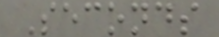Seconds
